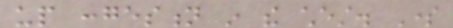up congestion in the chest. Some
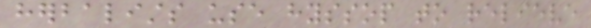herbalists use hyssop to relieve
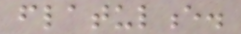flatulence.
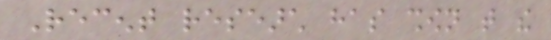Recent research has shown that the
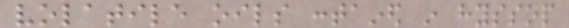volatile oils contained in hyssop
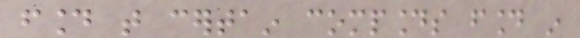found that certain compounds found in
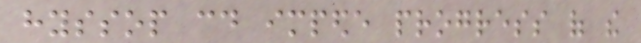hyssop could impede progress of the
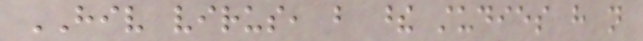HIV virus, but these studies have not
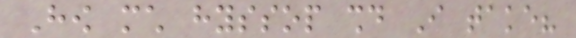How much hyssop should I take?
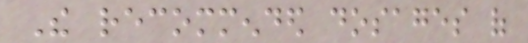The recommended dosages of
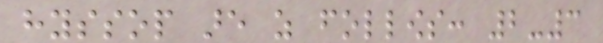hyssop are as follows: 2-3
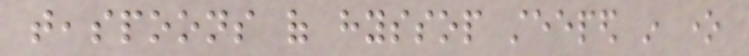teaspoons of hyssop steeped in one
